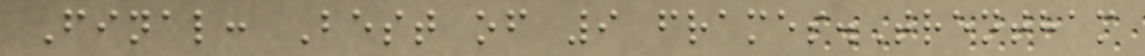Final: Best of 9 frames.Trentham
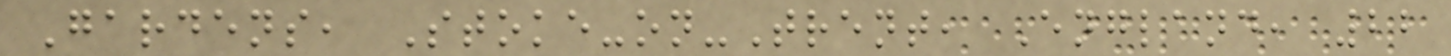Gardens, Stoke-on-Trent, England, 22
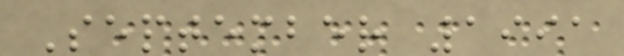September 1991
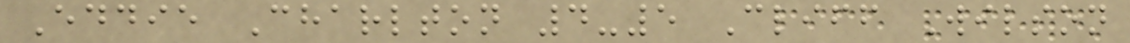Eddie Charlton 4-5 Cliff Wilson
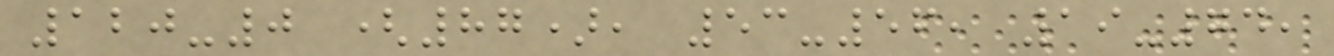120-0 (87), 53-56, 19-74,
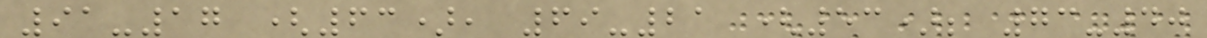91-17 (63), 69-21 (53); 73-40
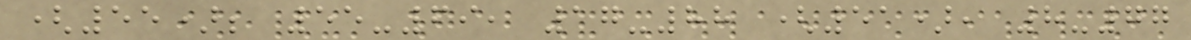(55); 55-69, 17-88 (51), 8-77
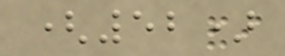(52)
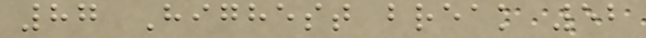87 Highest break 52
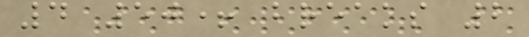4 50+ breaks 2
